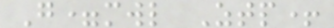G=mwl Ztp+
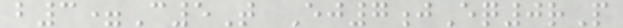b3=C5T Ej7jEq0rP
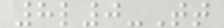8l0-Tt
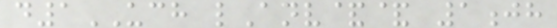d1UCH lAnv&& 1jh
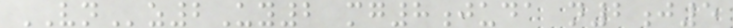VNz2Uy2 mg8juda n2j5
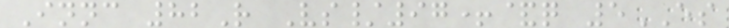Innc 82R Vs/97+&q 5ES
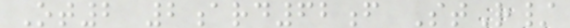Ot2 2ard62f StR/
